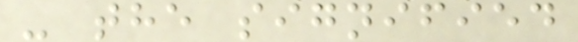- the signified
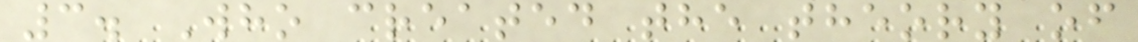3. Who created the theory of
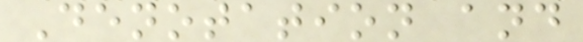Denotation and
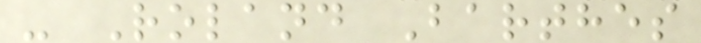- Roland Barthes
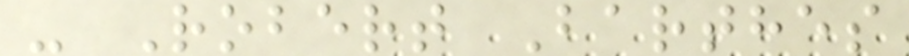- Robert Barthes
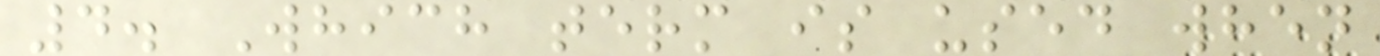4. Which term is used when
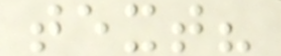text?
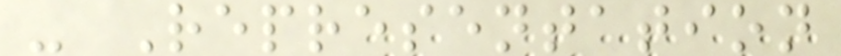- Representation
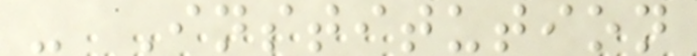- Institution
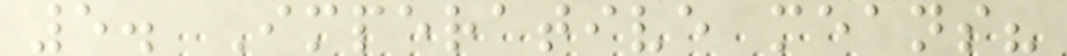5. Imperative means?
